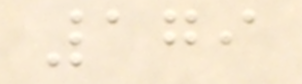179
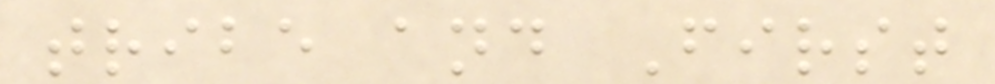tribe and First
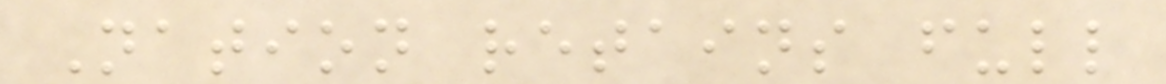Nation retains full
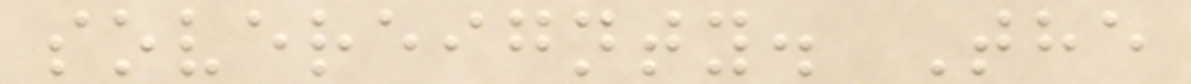sovereignty. The
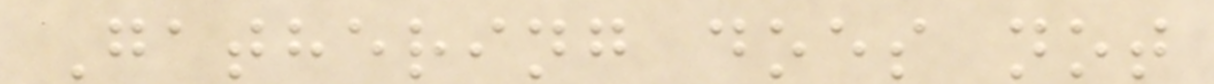Gathering does not
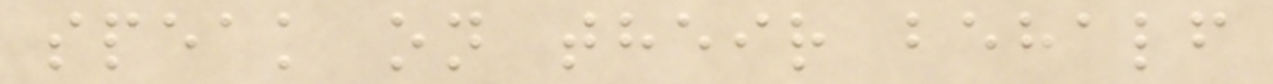speak on their behalf
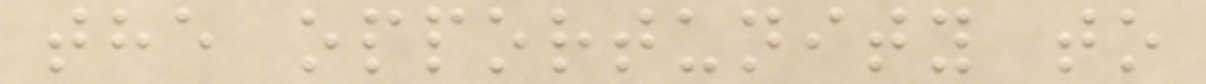the opportunity to
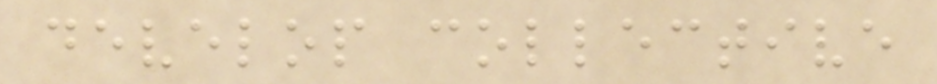develop collective
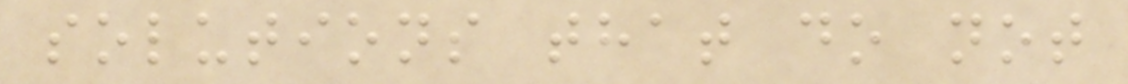solutions that do not
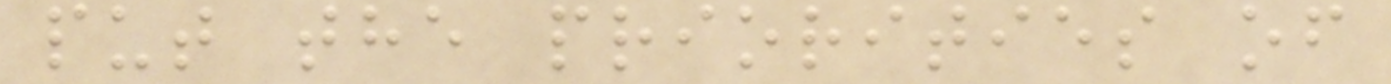put the priorities of
